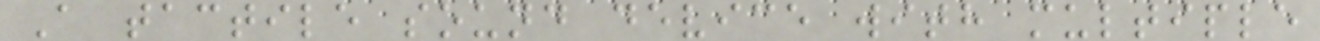A tactile sound device with multiple
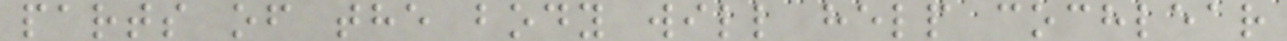parts of the body will help cochlear
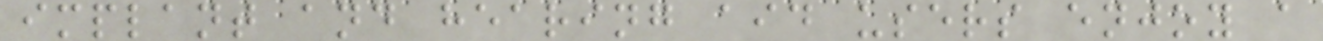implant and hearing aid users enjoy a
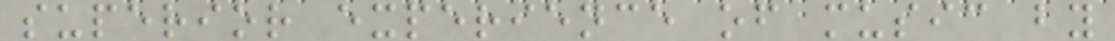superior experience of music by
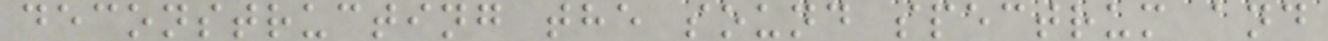deconstructing the sound spectrum and
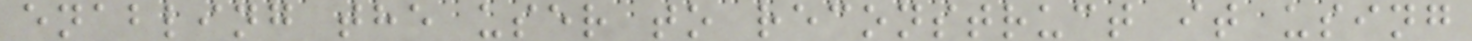enabling the user to reconstruct it using
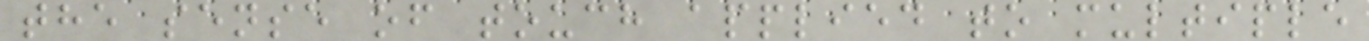the sense of touch applied to multiple
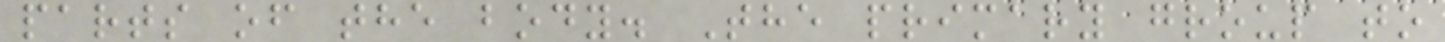parts of the body. The primary group to
